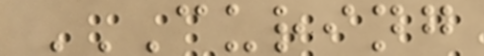CURING
